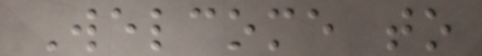Welcome to
